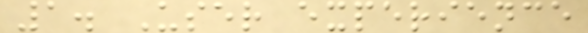1. User experience
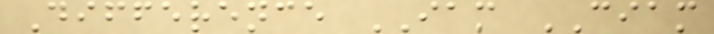Difference IAM CIAM
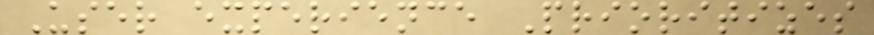User experience Prioritizes
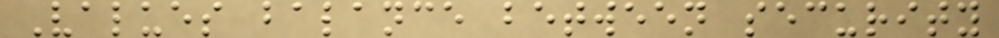Values balance between security
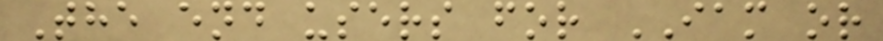The end users for IAM or
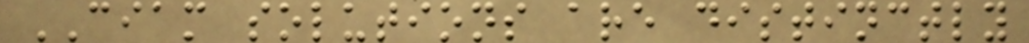CIAM solutions are distinctly
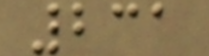231
